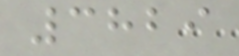3829
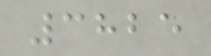3825
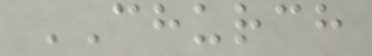CHURCH
